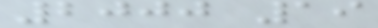2000 19
